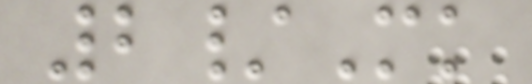2/Mk
